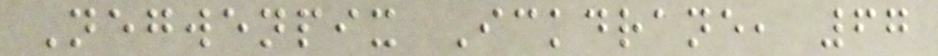Negwenpix Ickdrane, 67
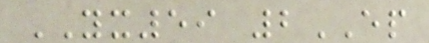YX59 2EP
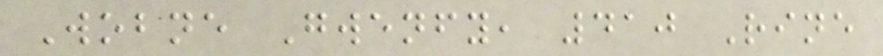Wobne Gwenfy, 410 Rine
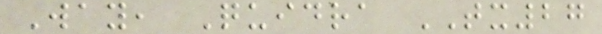Way, Quidra TX27
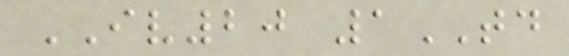IV20 1TD
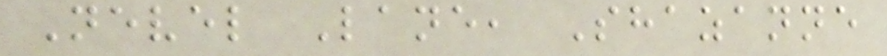Nevel Lane, Shazanne
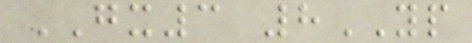GX3 8YP
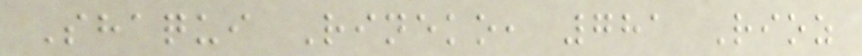Shaqui Rineko, 781 Rioz
